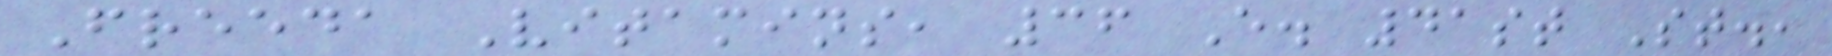Freeda Vitamins, 36 E. 41st St.,
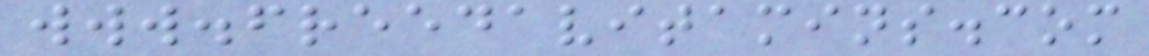www.freedavitamins.com
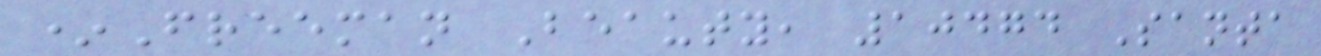*Freeman Beauty, 10474 Santa
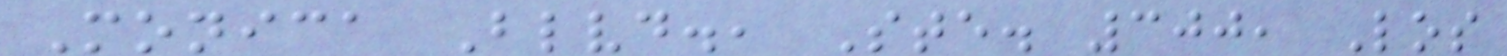Monica Blvd., Ste. 300, Los
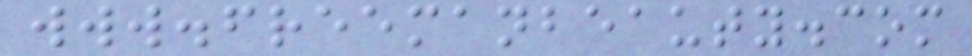www.freemanbeauty.com
